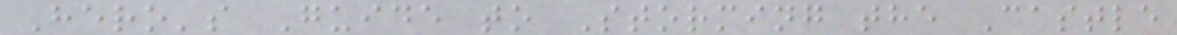Hero's Guide to Storming the Castle
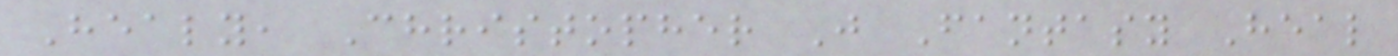Healy, Christopher J Fantasy Heal
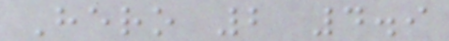Hero 2 4.9
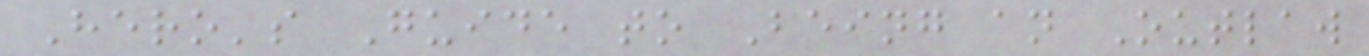Hero's Guide to Being an Outlaw
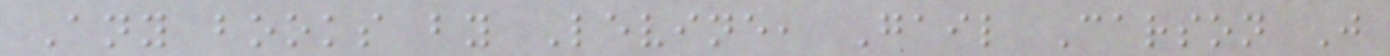Any books by Levine, Gail Carson J
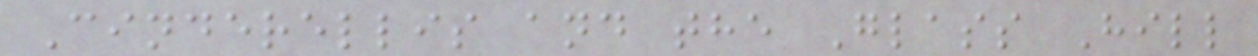Cinderellis and the Glass Hill
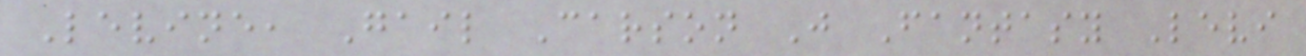Levine, Gail Carson J Fantasy Levi
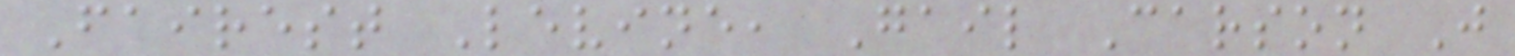Fairest Levine, Gail Carson J
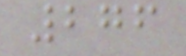276
